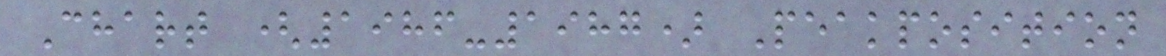Chart (1986-1987) Peakposition
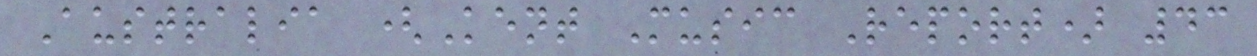Australia (Kent Music Report) 43
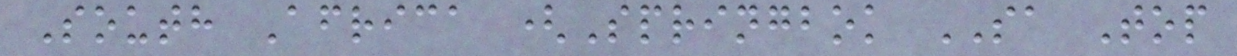South Africa (Springbok SA Top
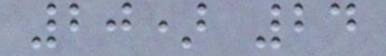20) 24
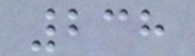238
